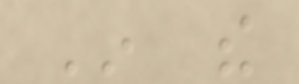In the
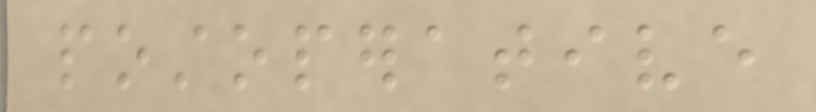postoperative
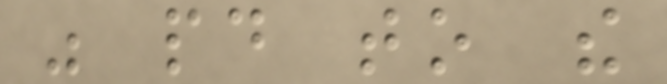was paid to the
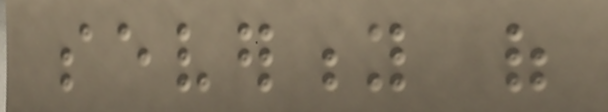severity of
